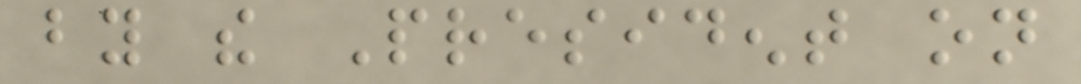by the President on
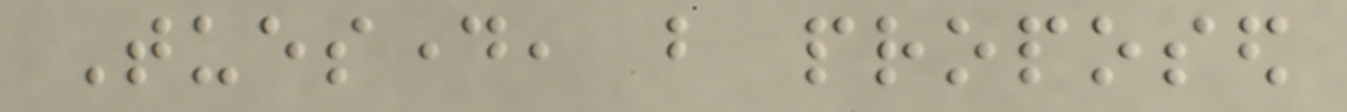Tuesday, but proposed
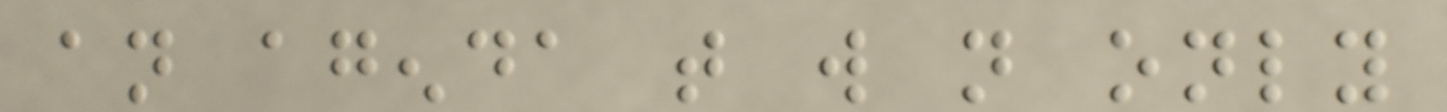an agenda that will not only
